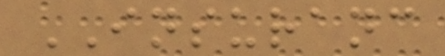INSURANC
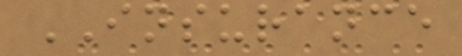INSURANCE
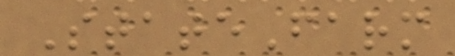StateFarm
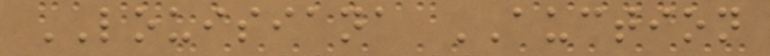LOUISIANA AUCTION
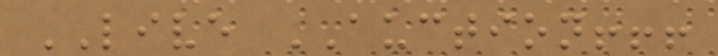LIVE AUCTION!!!
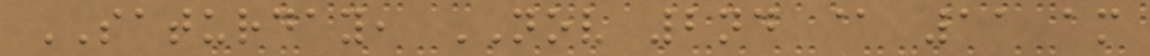SATURDAY, NOV 2nd @ 11 am
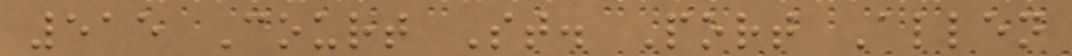515 Court St. Port Allen
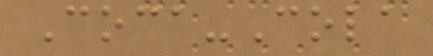Coca-Cola
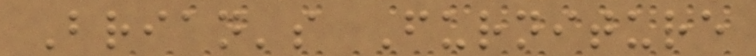Brian's Furniture
